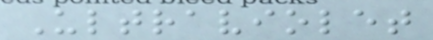Ultraviolet
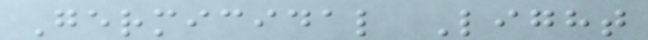Germicidal Light
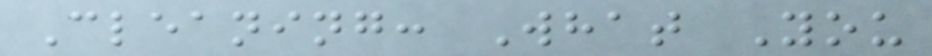Cleaning: What You
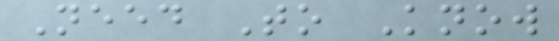Need To Know
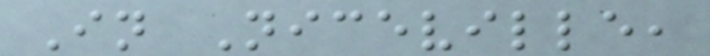In Niceville,
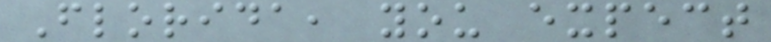Florida, you expect
